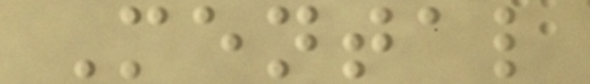Mental
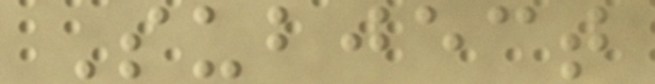Subject
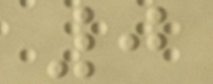0
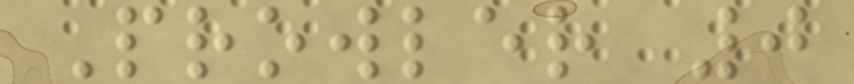Prowler 0
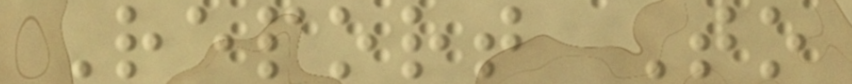Report To
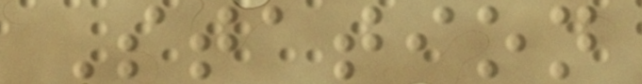Station
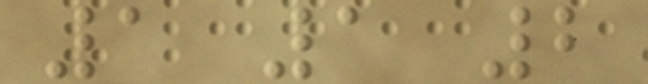1 1 2
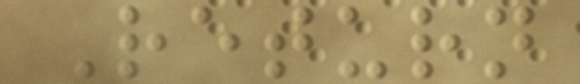Return
